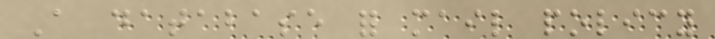A database for mail policy
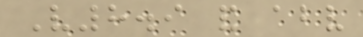V8.9 and above
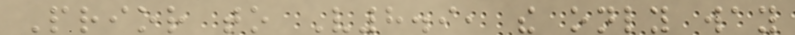Prior to V8.9, the only way
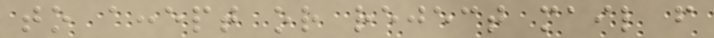to accept or reject mail from
